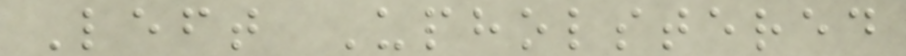Left Upholstered
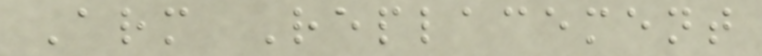Arm Replacement
